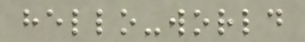hello-world
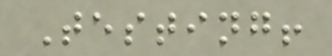Testing!
